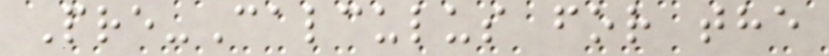Pre-Calculus for the
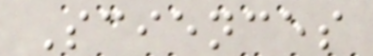Sciences
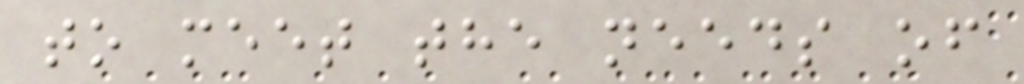to meet the needs of
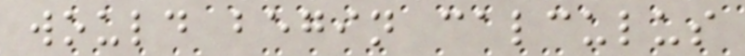would begin calculus
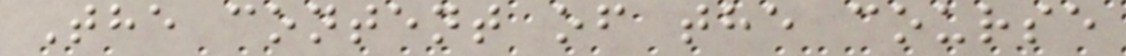The content of the course
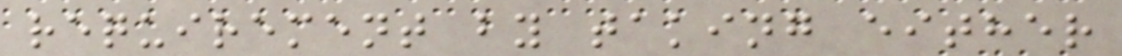requirement by taking either
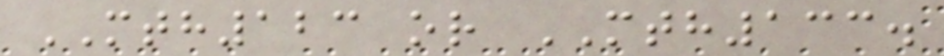MTH123 or MTH133.
